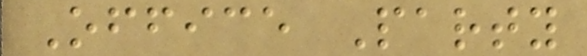Office Party
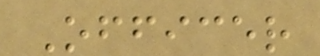Officer
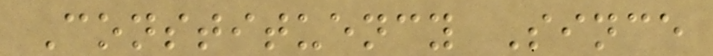Constituency Since
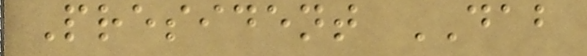President DAB
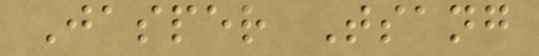Jasper Tsang
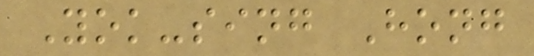Yok-sing Hong
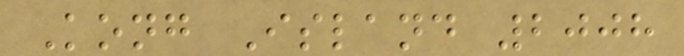Kong Island 2008
